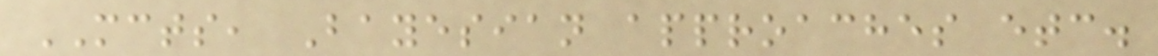MCTS, Bayesian approaches etc.
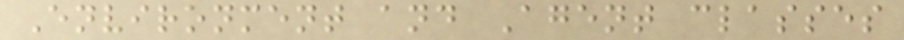Environment and Agent classes
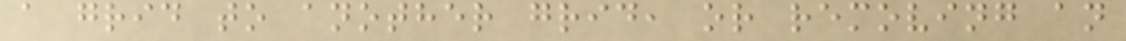a grid to another grid, or removing an
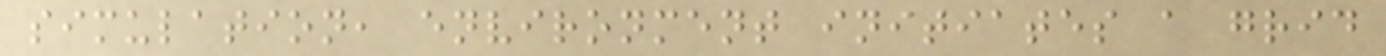simulation, environment initiates a grid
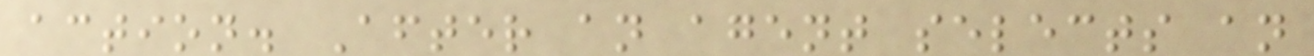action. After an agent selects an
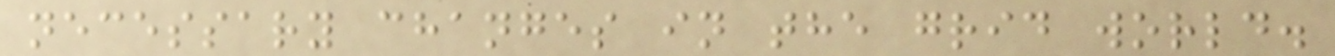necessary changes in the grid world.
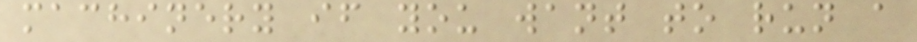machinery if you want to run a
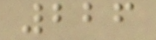226
